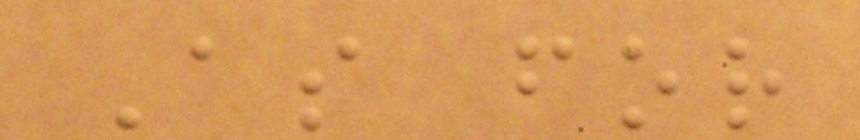As for
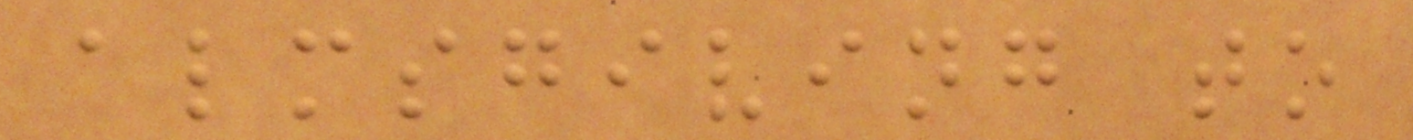almsgiving to
